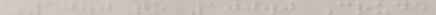-10.0 to 100.0 Crude
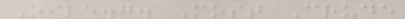Oile.g. Most Crude
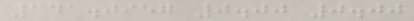341.0957 0.00 0.00
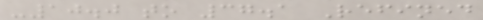-10.0 to 37.1 Refined
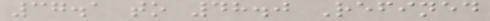37.1 to 48.0 Refined
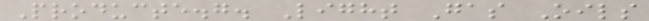Producte.g. Light Gas Oils
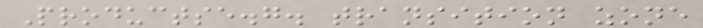Productse.g. transition zone
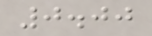0.00
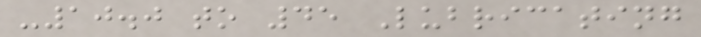-10.0 to 45 Lubricating
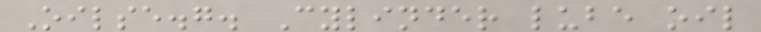Oilse.g. Cylinder lube oil
